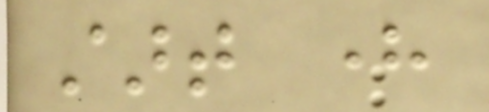start here
